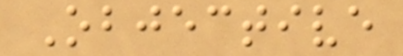Objective
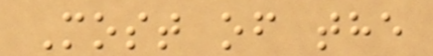Most of the
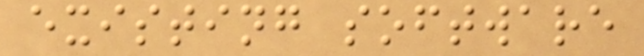existing software
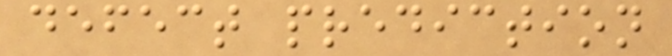defect prediction
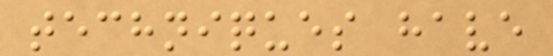techniques have
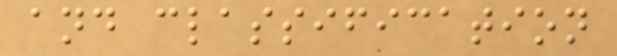and classification
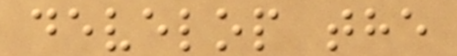develop the
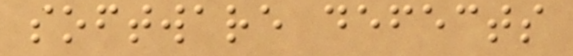software defects
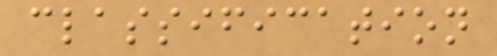classification
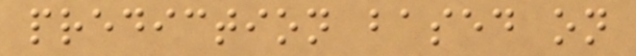prediction based on
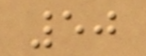50
